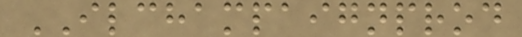ILCHAMPAIGNPROD
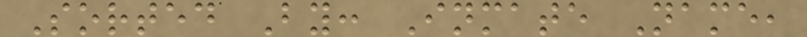Sorted By: Inmate Name,
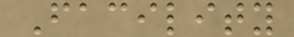Facility
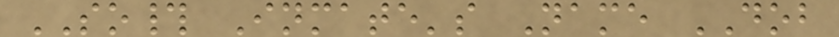SO# Inmate's Name DOB
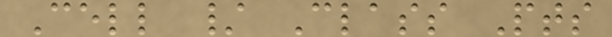Cell / Class Pts
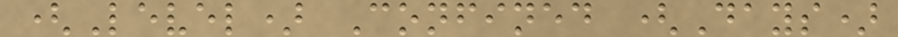(Level) Confined (Days)
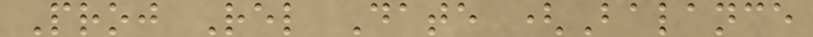Proj Rel Date (Balance
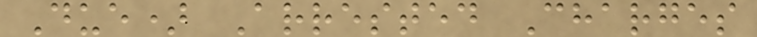Due) Arrested Charges
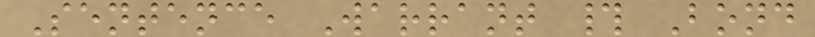Sentence Warrant # Bond
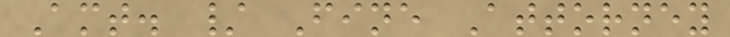Amt. / Fine Attorney
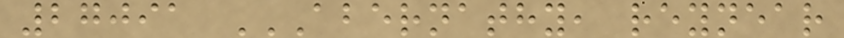27091 ABERNATHY, REYNEAR
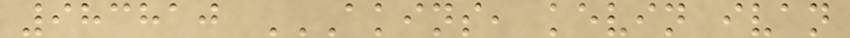983810 AKINS, KEVIN IVAN
